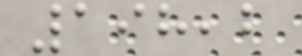198,2
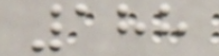188
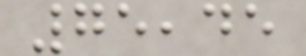75,45
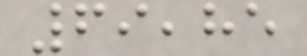69,85
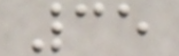35
